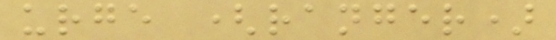urge (ranger)
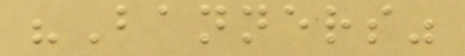"Banners"
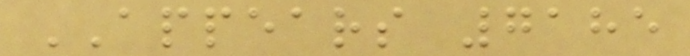APPEARS 7185
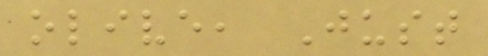olive, Just
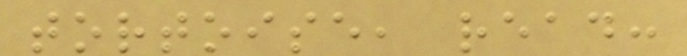tortoise, read:
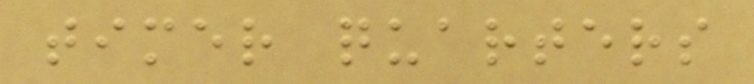timer quarters
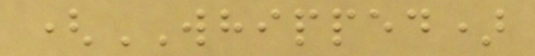(WHIPPED)
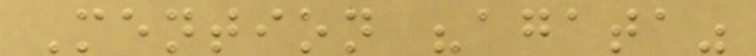Mention "agata"
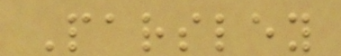Parsley
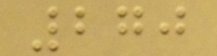270
